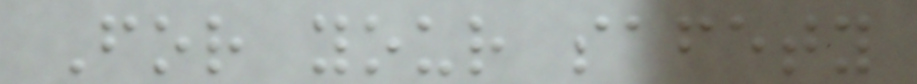For your safety
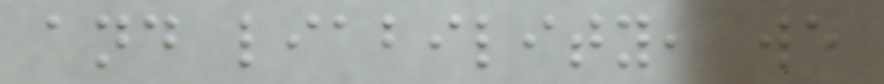and liability, we
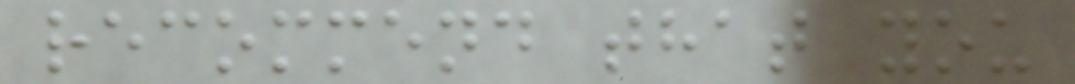recommend that you
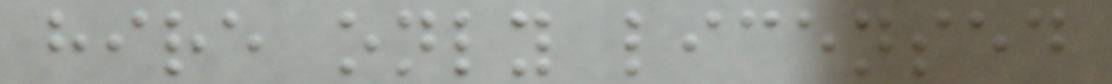hire only licensed
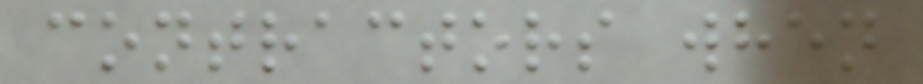contractors when
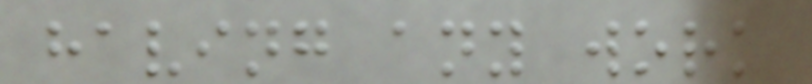having any work
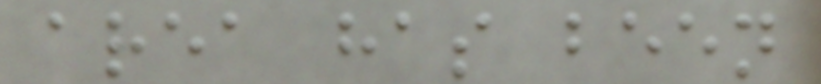area has been
